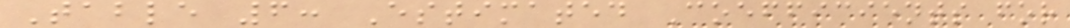Table 6: Estimated Coefficients for
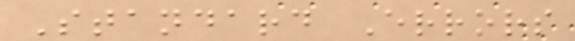Standard Errors
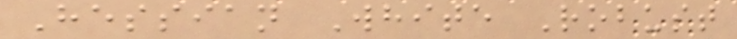Hessian White Robust
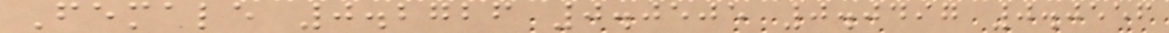Female 0.2726 0.0505 0.0497 0.0556
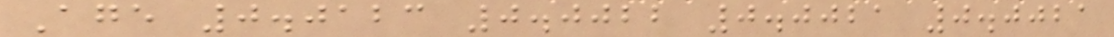Age 0.0123 0.0022 0.0021 0.0021
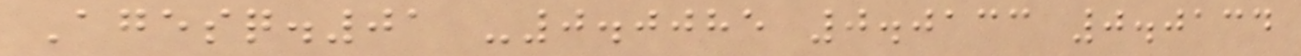Agesq.01 -0.0085 0.0133 0.0134
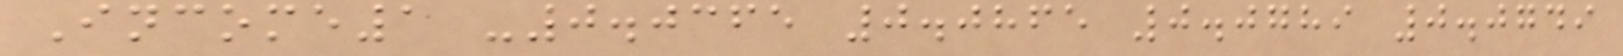Income1 -0.0365 0.0865 0.0789 0.0749
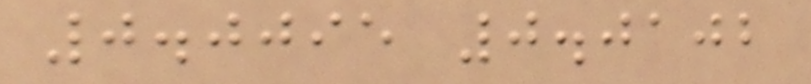0.0095 0.0102
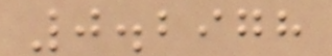0.2978
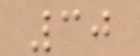30
